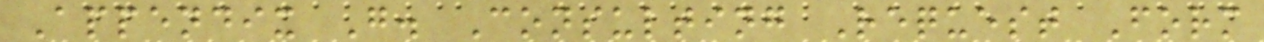Appendix G. Consulting Request Form
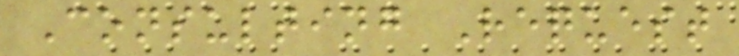Consulting Request
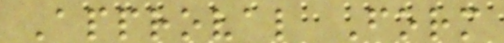Approval Form
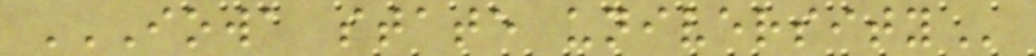IOWA STATE UNIVERSITY
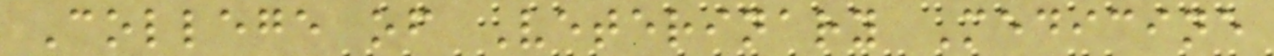College of Veterinary Medicine
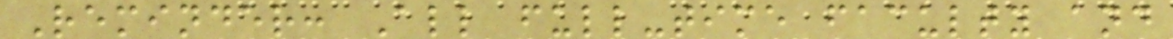Reminder: All full-time faculty and
